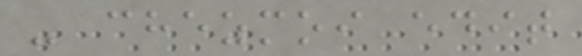- chezmoi edit
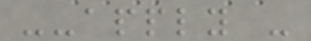--apply -
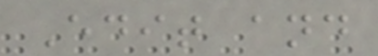Edit and
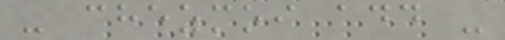- chezmoi add -
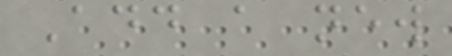Add a new
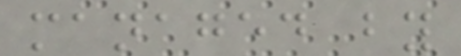managed by
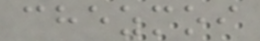chezmoi
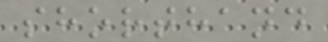shorthand
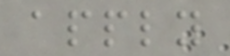apply
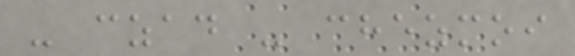- czad - chezmoi
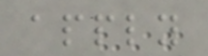apply
